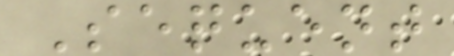Sequent
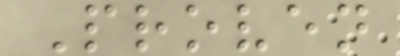Proven
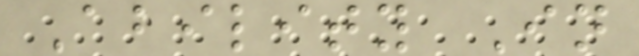Ability In
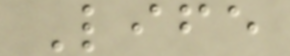Life
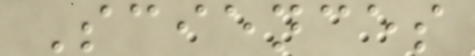Sciences
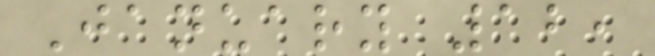January 12,
